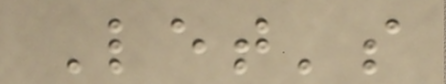Let's
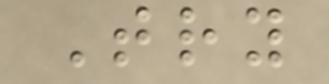Try
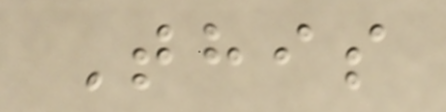This
